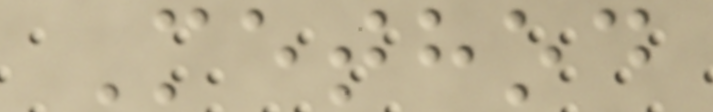Method
